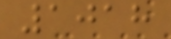1018
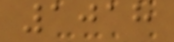1018
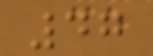47
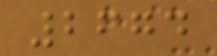2674
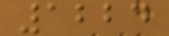1224
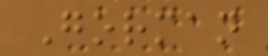Gorman
